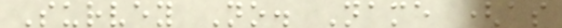Survey No. Name (as
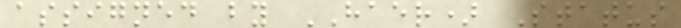assigned by HAER) Status
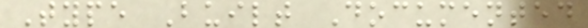Type Built Documented
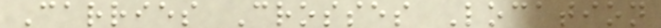Carries Crosses Location
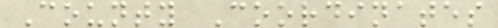County Coordinates
